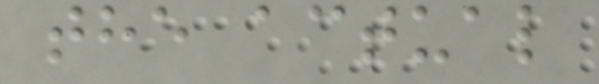the actual
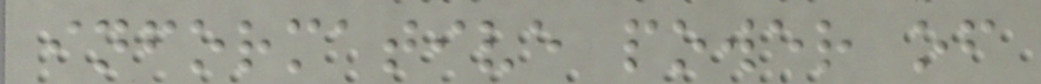informative power of
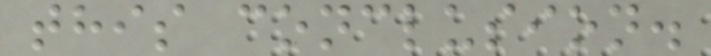this conclusion.
